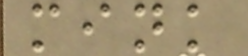mink
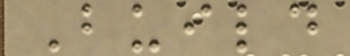Build
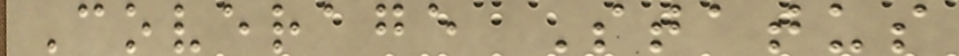Coverage Status
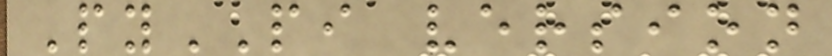PyPI version
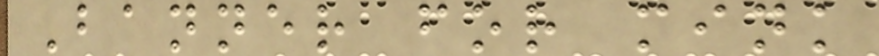Banner for mink
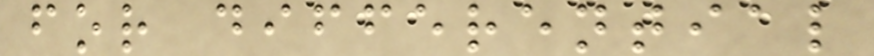for differential
